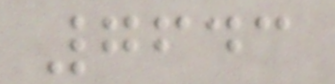7643
